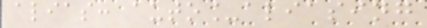alias: auto_aliasing
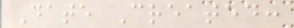Date Created:
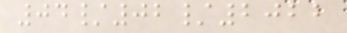04/02/2022
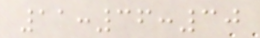11:36:30
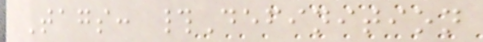Tags: #Definition
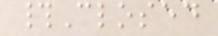#Closed
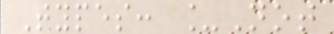Types: _Not
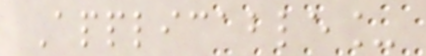Applicable_
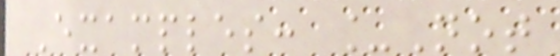Examples: _Not
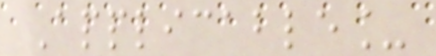Applicable_
